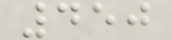450
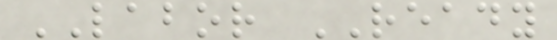LABOR READY
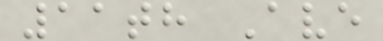11th Ave
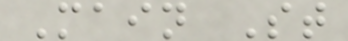Main St
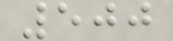500
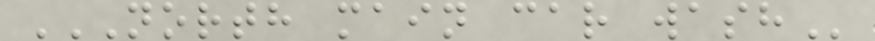NORTH MAIN CAR WASH
